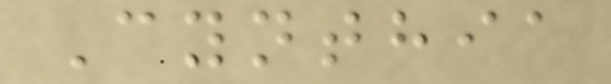Cynthia
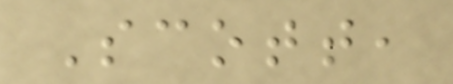Scott,
